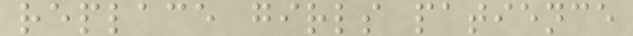replace girls patience
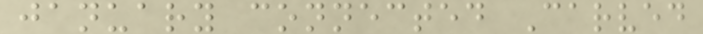january connected Carved
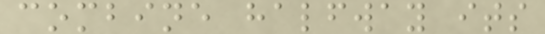combine halfway its
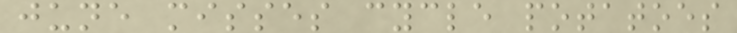june misses cycle potatoes
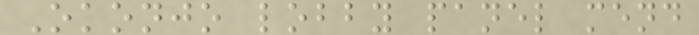Okonjo lobby panel mend
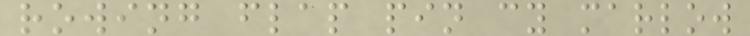rowing flap pin cy marlow
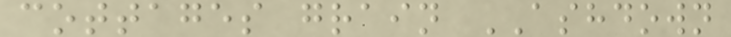cottages grain ASHDOWN
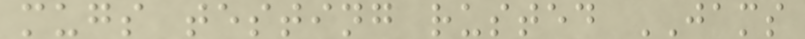mugs testing rusted JAMS
